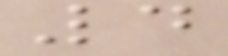4
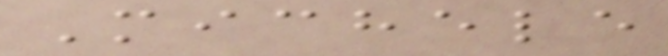Michele
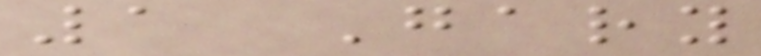1 Gary
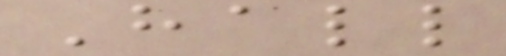Hall
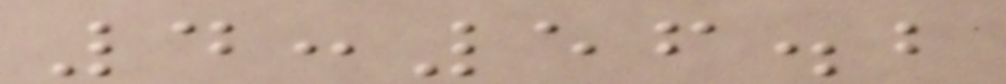4:56.2
